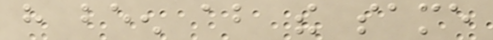have been about the same
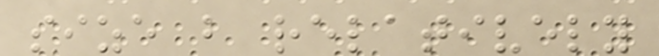size but relatively
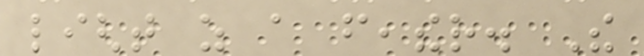light as a feather. The
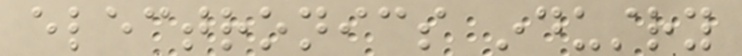electronics industry
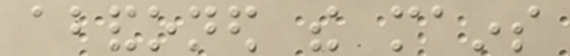abandoned the mains
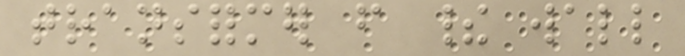transformer from their wall
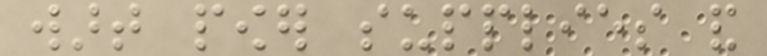wart power supplies and
